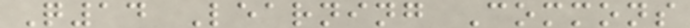Q14 Learning Commons
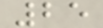25
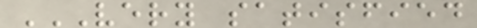VERY SATISFIED
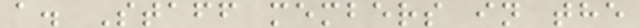a. Staff members in the
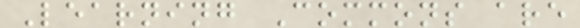Learning Commons are
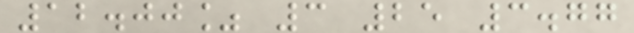12.00% 3 25 3.77
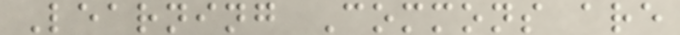Learning Commons are
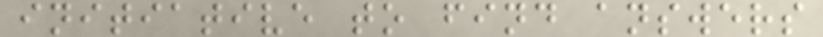initiative to find answers
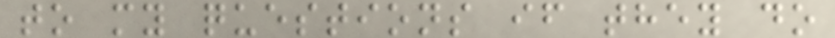to my questions if they do
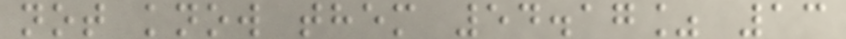not know them 54.17% 13
